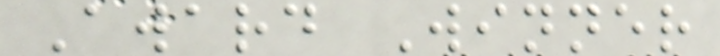Award Winner
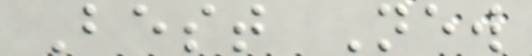Best New
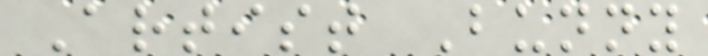Artist Bunny
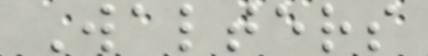Walters
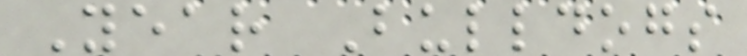Year Bulldogs
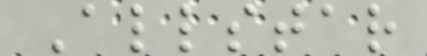Allstar
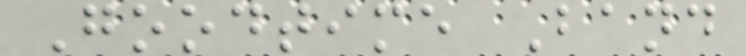Goodtime Band
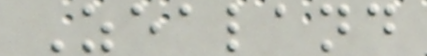Zealand
